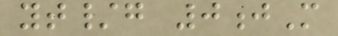yt/g 0jM
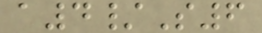a4/S6
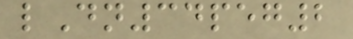lDn34peg2
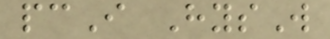pcI HysW
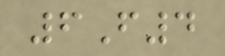6F4
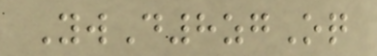YwD8zgOq
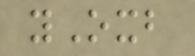yOxb
